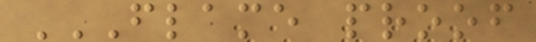FLAME PROOF
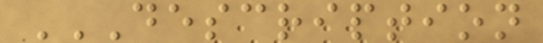DESCRIPTION
